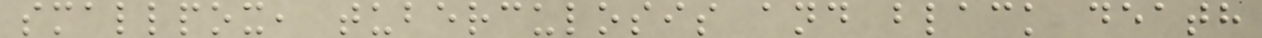smallpox, tuberculosis and black death
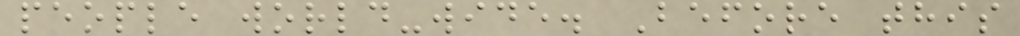people world-wide. Before this
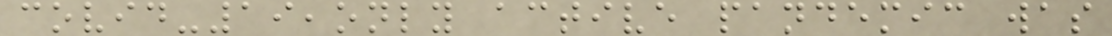covid-19,only active pandemic was
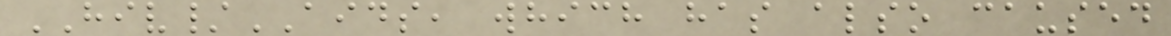HIV/AIDS, which has also caused
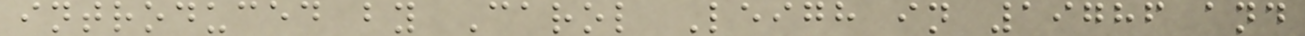introduced by Carol Leigh in 19786 and
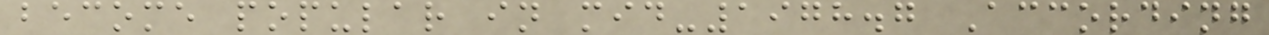become popular in mid-1978.7 According
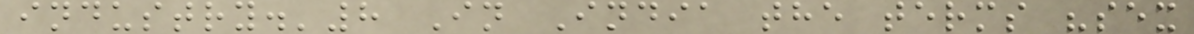industry.'8 In India the terms "sex
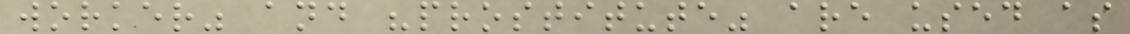worker" and "prostitute" are used as
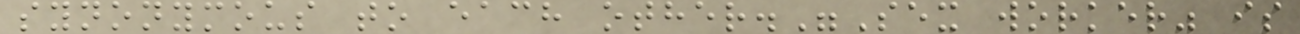synonymous to each other."Sex worker" is
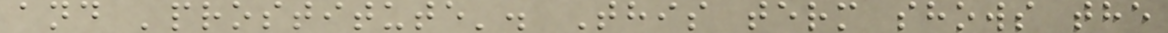and 'prostitute'. This term shows the
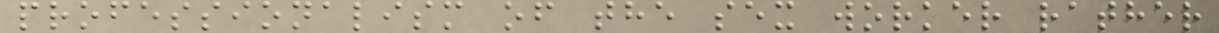professionalism of the sex worker rather
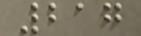217
